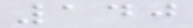140
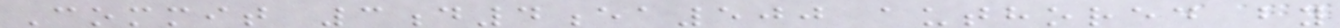Commit 3d4ea500 authored by
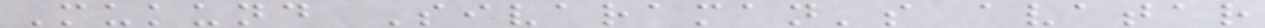Mukund Sivaraman's avatar
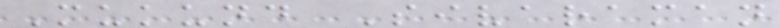Mukund Sivaraman
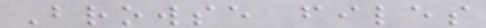Browse files
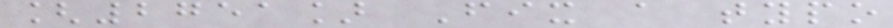[2751] Fix a typo
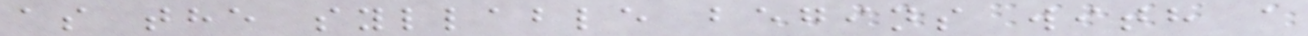as the syllable begins with a
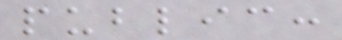public:
